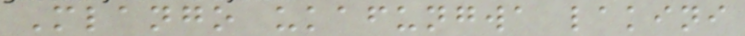Mlango ukafungwa lakini
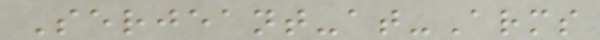Serjeant-at-Arms
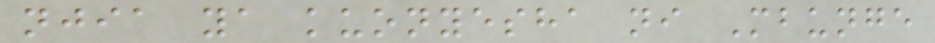njia ya kuonyesha ni Mbunge
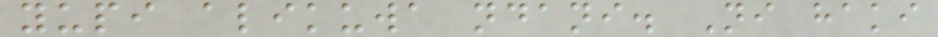yupi alikuwa ndani. Ni haki
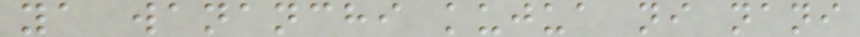ya wananchi kujua ni nani
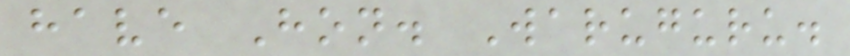have Hon. Waruguru.
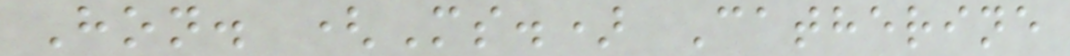Hon. (Ms.) Catherine
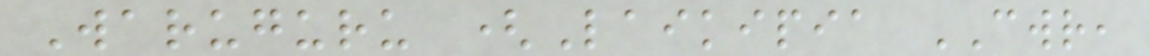Waruguru (Laikipia CWR,
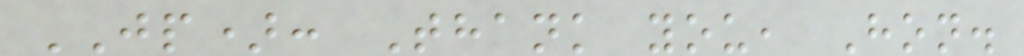JP): Thank you, Hon.
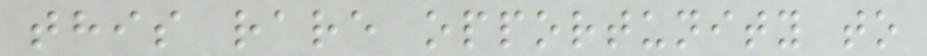this rare opportunity to
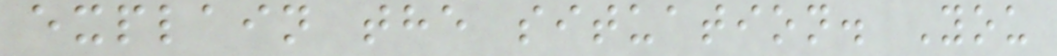explain the situation. You
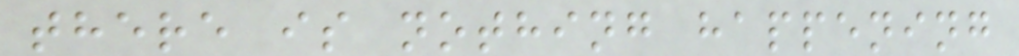there is nothing happening
